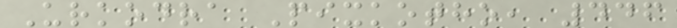Urkodra Pixkotho, 446
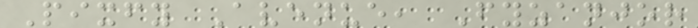Pixfy Avenue, Fyzanjor
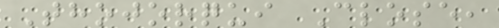Thojorqui Close,
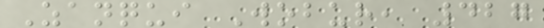Zanqui Wobur, 427
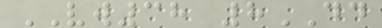VW38 8DD
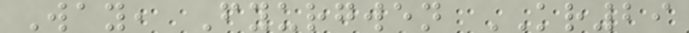Way, Fyurgwen KR29
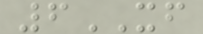6XF
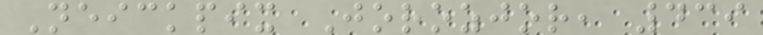Neickpix Jorozjor, 439
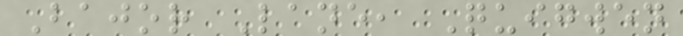Bajor Lane, Quigwen
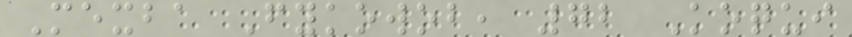Mexba Fykowob, 72 Koqui
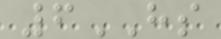6HS
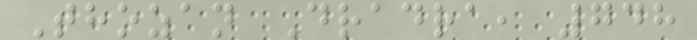Thozan Dradra, 748
